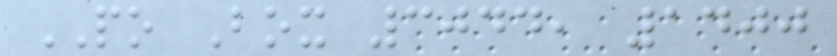PO Box 3044, 1400
